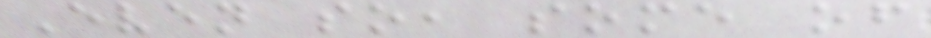Even so, some of
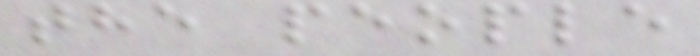the people
